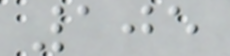105
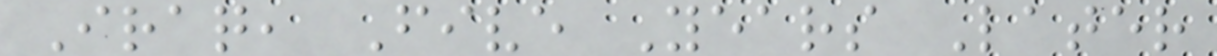Iraq, Five Years Later
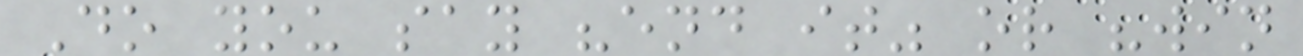Do you say "end it" or "win
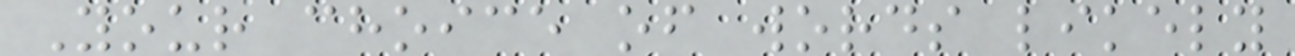Your choice of words likely
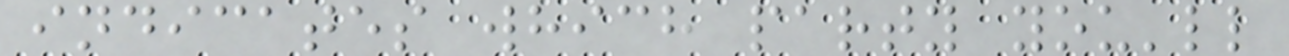indicates which party you'll
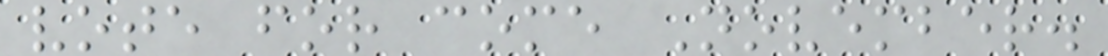vote for come November.
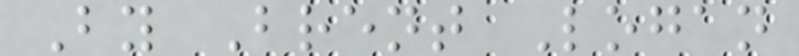By Brent Logan
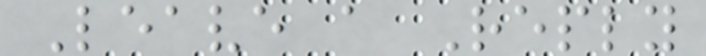Leave a Reply
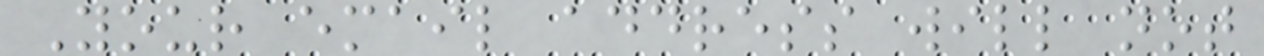Your email address will not
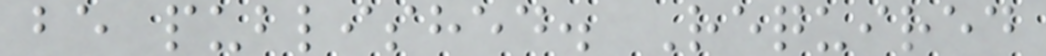be published. Required
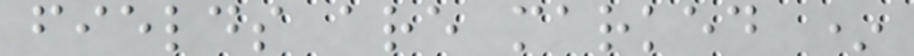fields are marked *
